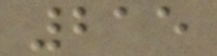215
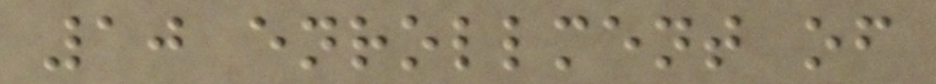10 enrollment of
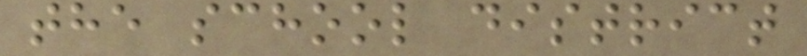the school district
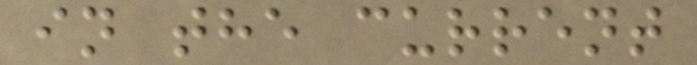in the current
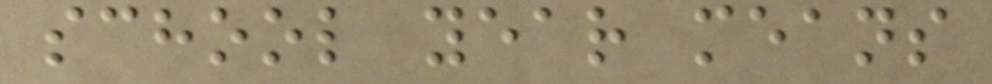school year means
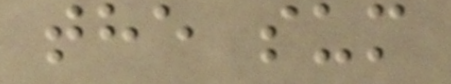the sum
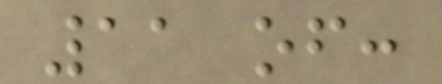11 of:
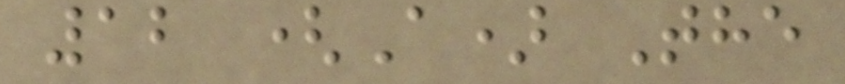12 (A) The
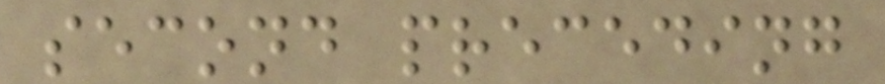second preceding
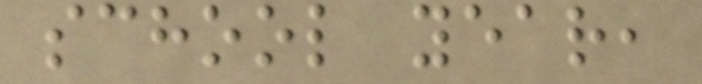school year,
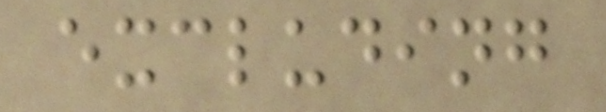excluding
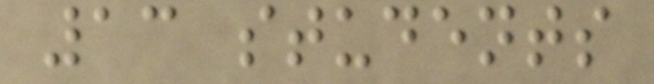13 students
